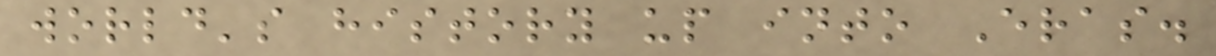world's history up into Eras.
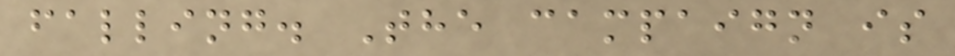falling. The campaign is
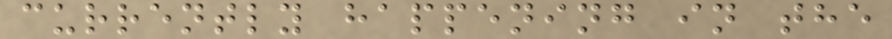currently happening in the
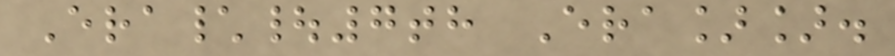Era\|7th Era]].
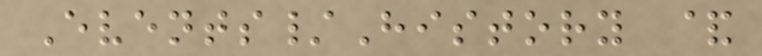Events/History &
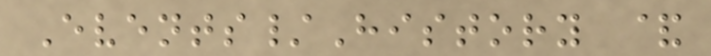Events/History &
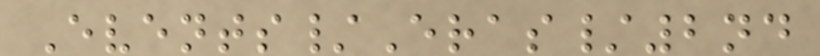Events/Eras/2nd
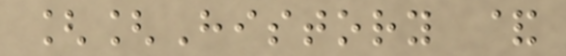[[History &
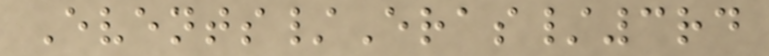Events/Eras/3rd
